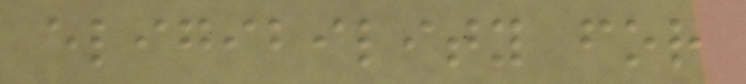eligibility for
